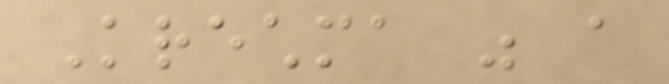Krechma was a
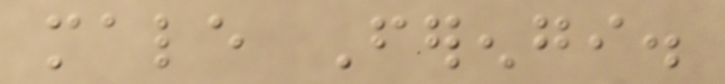male Ferengi.
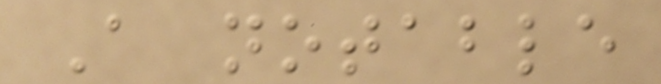A notable
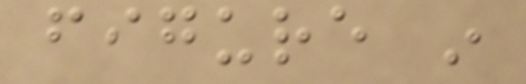figure in
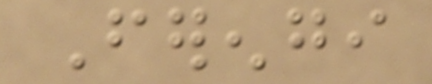Ferengi
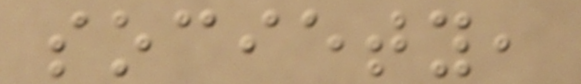society,
